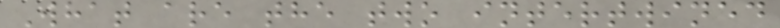What are the two intertwined
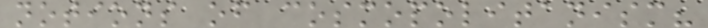notions of cosmopolitanism?
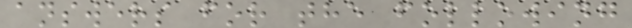answers for the following
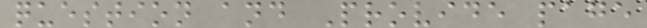question and Provide page
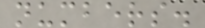numbers.
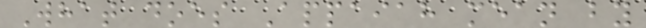What does Appaiah mean by
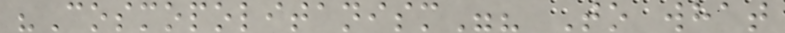"Cosmopolitanism"? To what
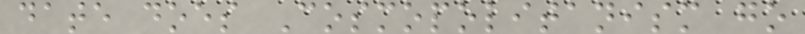date does Cosmopolitanism go
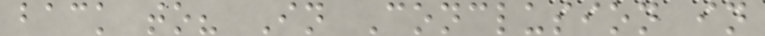back to? In Conclusion in
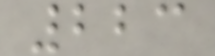223
